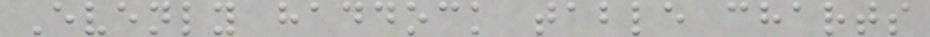Evenly haddock table charts
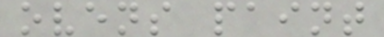ovens paint
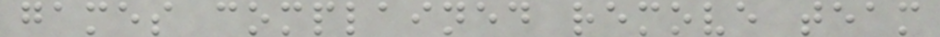games complained remove team
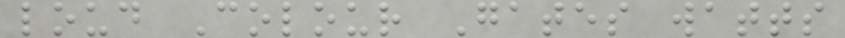loud Colour Gates watts
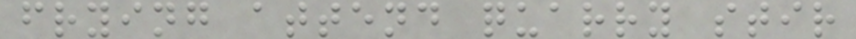frying attend quarry stir
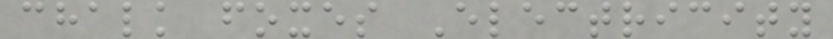chalk foxes Electricity
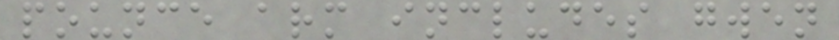pounce arm includes gwen
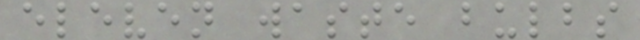eleven waste bulbs
